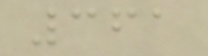361
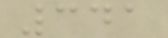341
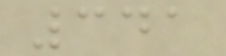341
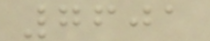7601
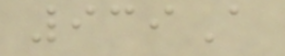939A
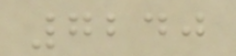7240
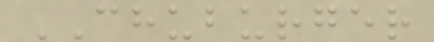CHUBURGER
